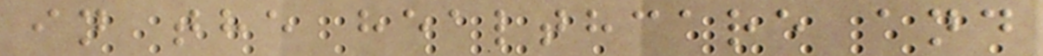in the healthcare and
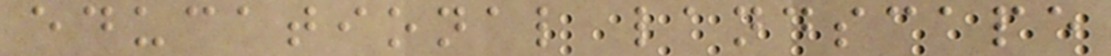educational landscape
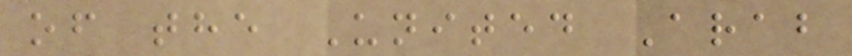of the United Arab
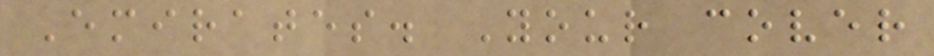Emirates. Your cover
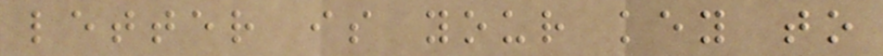letter is your key to
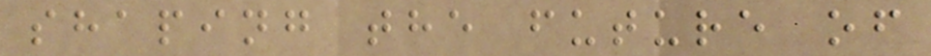shaping the future of
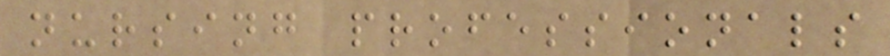nursing professionals
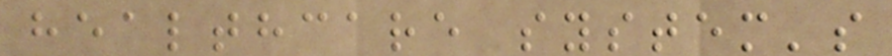healthcare system's
